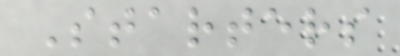Starters
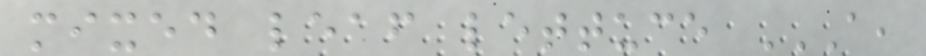mixed leaf lettuce A,
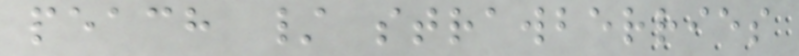peach / strawberries
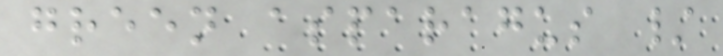green asparagus /
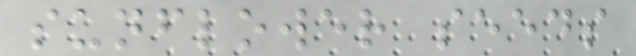sunflower seeds
